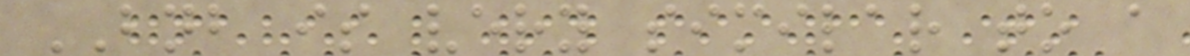BNB is very similar to a
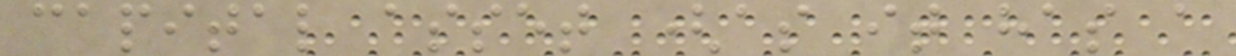capital asset (as it has a
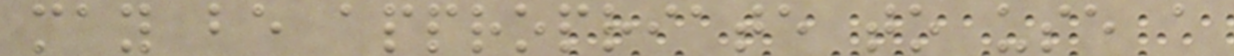may be appropriate to use a
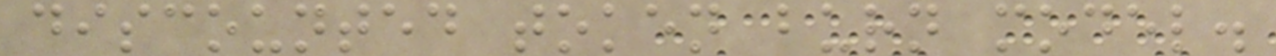discounted token burn model.
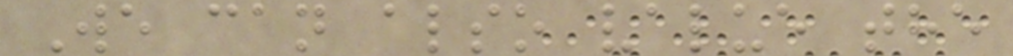We can also value the
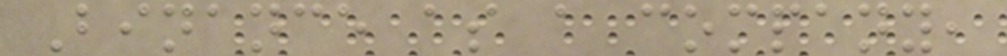Binance as a company,
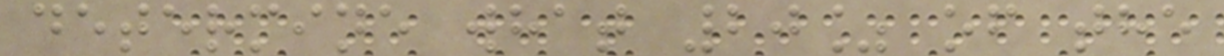determine what 20% of the
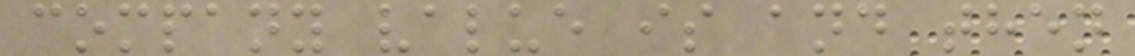company value is and then
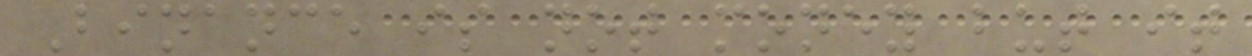Binance is not money but it
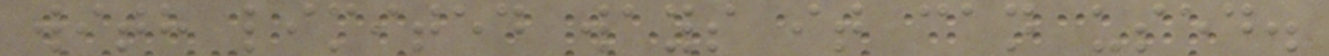with limited ways it can used.
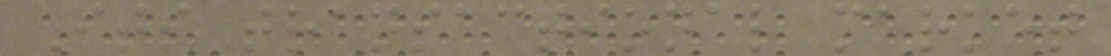Its transactional market
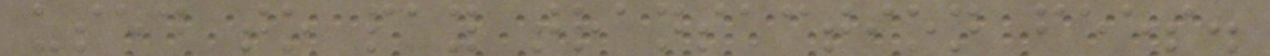used to pay transaction fees.
